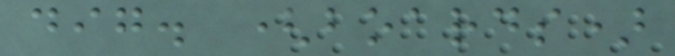dig. (boards)
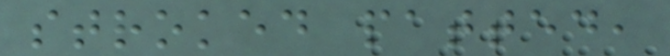stroked patted,
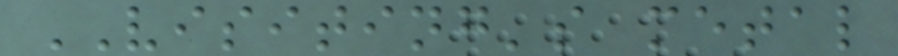VISITING's metal
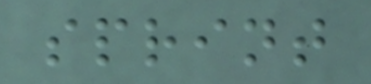sprint
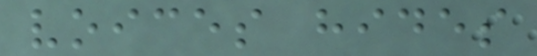voices hides
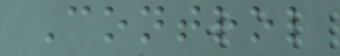Control
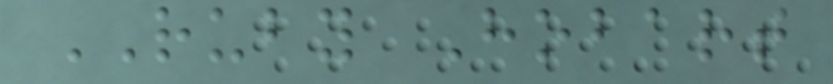RUBY Hobart
